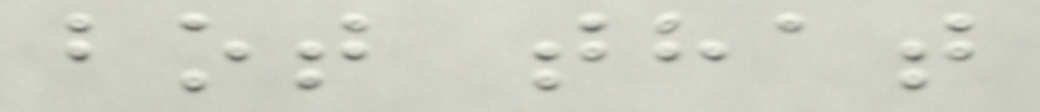bot that
